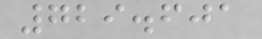729.601
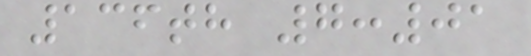136th 7:01
